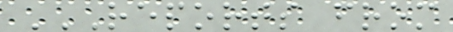REPORTS FROM
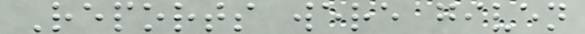Reports were given
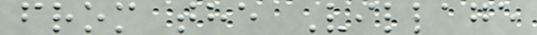from the Village
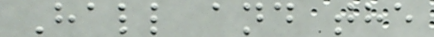Hall and the
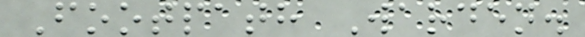Footpath Warden.
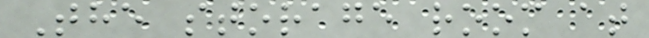The storage room at
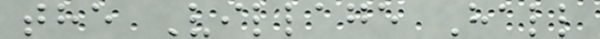the Village Hall
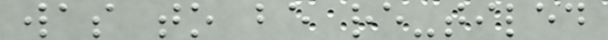was to be re-tiled
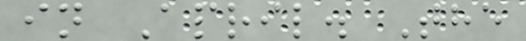in April. The
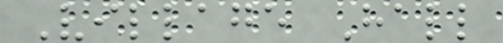Village Hall
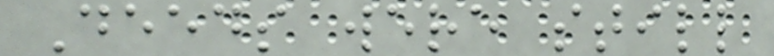Deeds were still
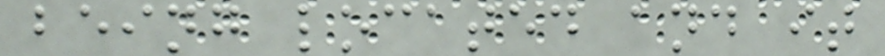being located and it
